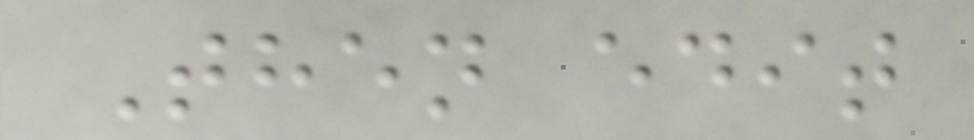Then edit
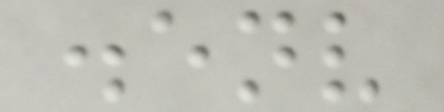.env
